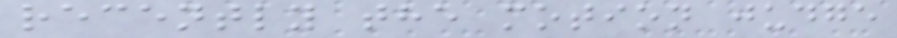recently the motion judge
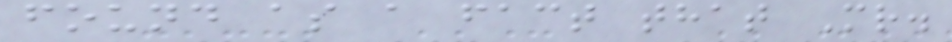found as a fact that Mr.
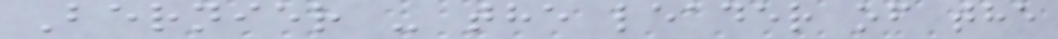Bernier - the leader of the
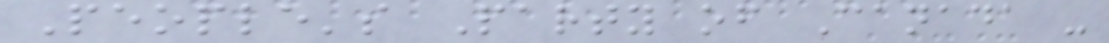People's Party of Canada -
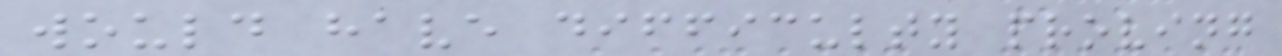would have difficulty proving
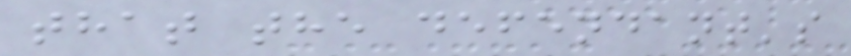that the defendant's
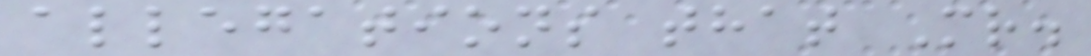allegations that Mr.
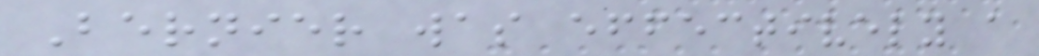Bernier was effectively a
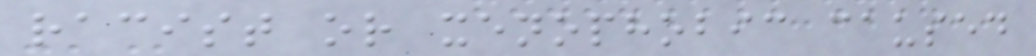racist or xenophobic caused
